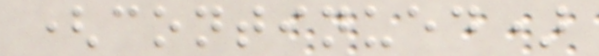(continued)
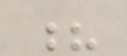?
